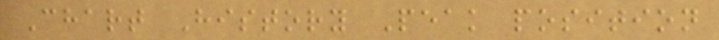Chart History Peak position
